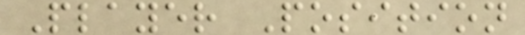Player Position
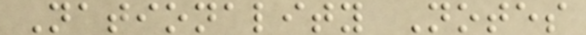Nationality Notes
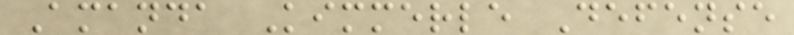Amanda Kimmerle Defense
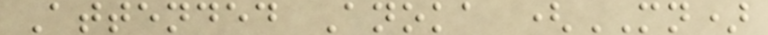Attended Anoka (MN)
